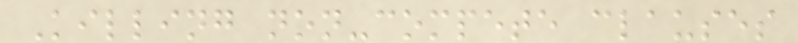Killing non-compete clauses
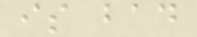is bad
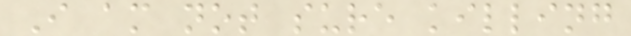I am not sure killing
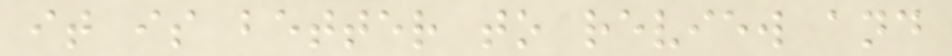it is better to review and
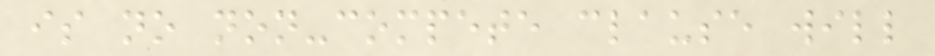is no non-compete clause will
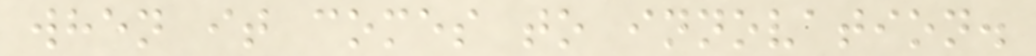when it comes to innovation.
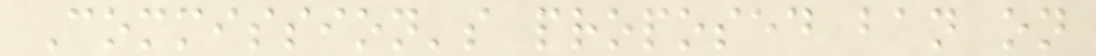Commission's proposed ban on
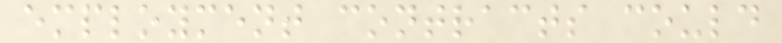employment contracts could
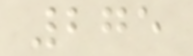275
